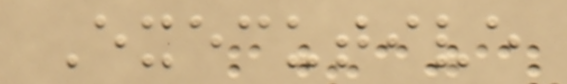Executive
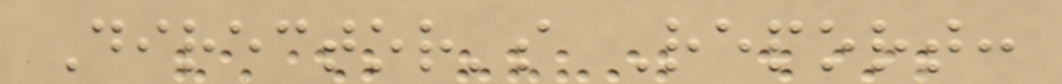Director's Report:
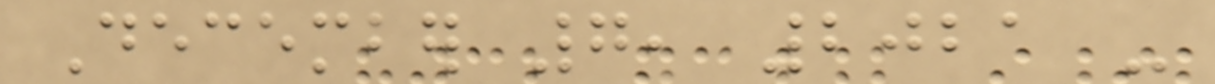December 7, 2021 -
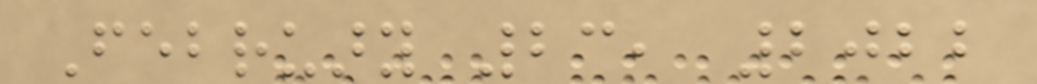February 23, 2022
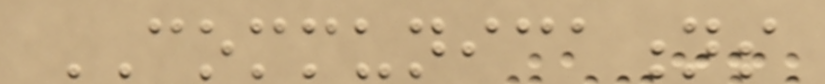COMMUNICATIONS
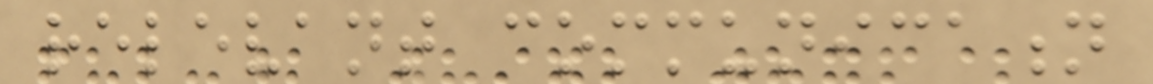relevant communication
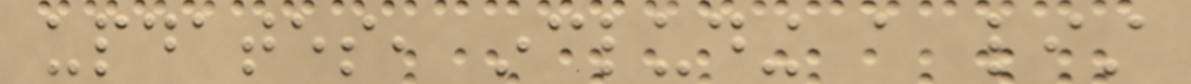updates, including a list
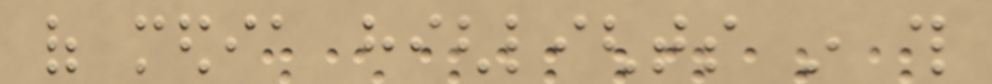of media highlights in this
